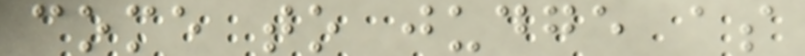come to judge as
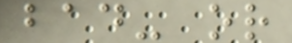bad- or
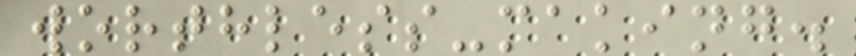worthless-making.
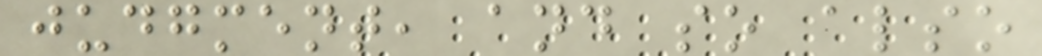judgment, and so also
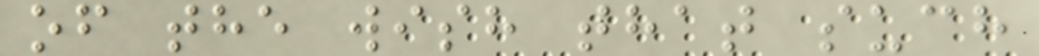of the wish that such
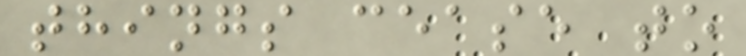things cease to
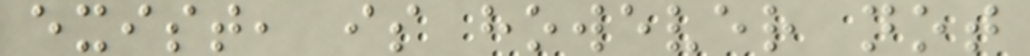exist, is however not
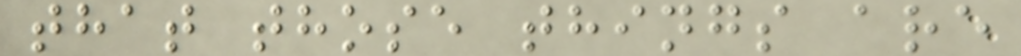that those things are
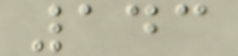143
